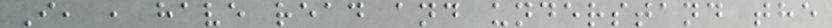I, , have read and understand the
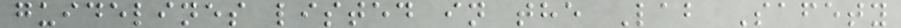guidelines listed in the Lab Safety
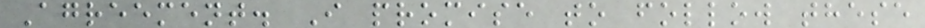Agreement. I promise to follow these
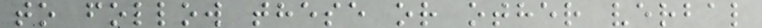to follow these or other verbal
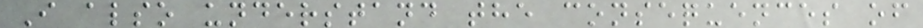I also understand the consequences of
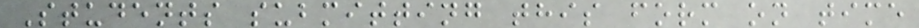Students submitting this form on time
